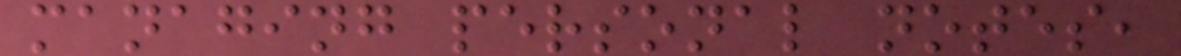managing personal notes,
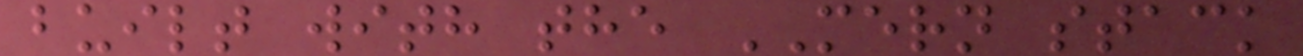built with the MERN stack
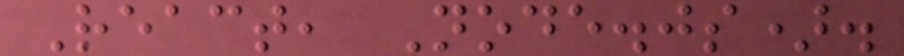React, Node.js).
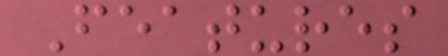Features
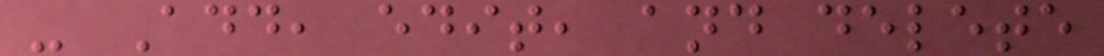- Add, edit, and delete
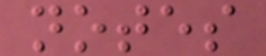notes
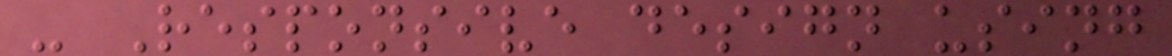- Responsive design using
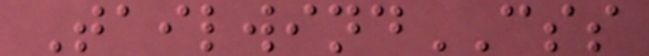TailwindCSS
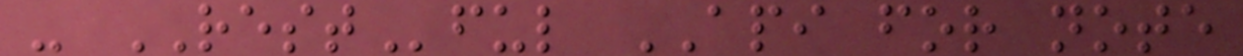- RESTful API for note
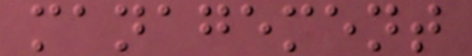management
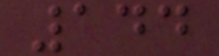144
